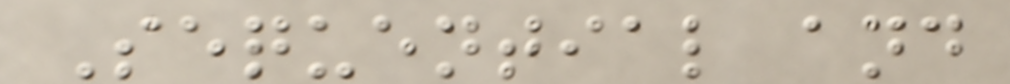Sequential and
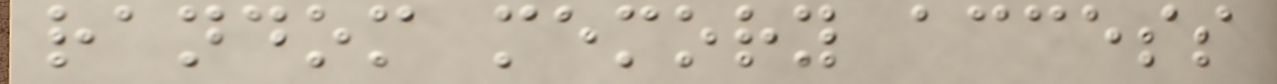random memory access
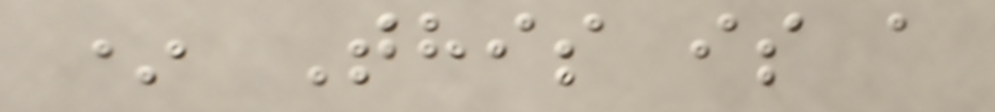* This is a
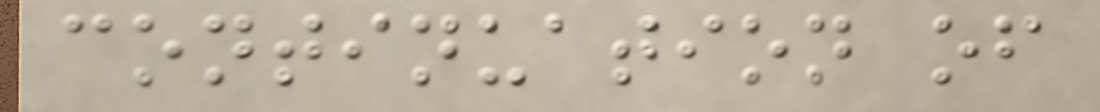continuation of
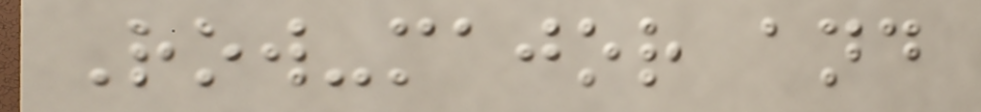Row-major and
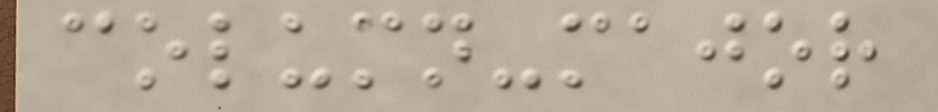column-major
